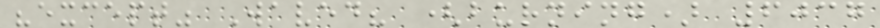"except" Waved? (burning) 6037
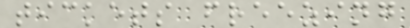tickets freezing
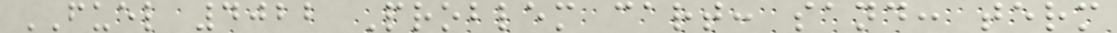FUEL 4022 Problem cart: sand: term
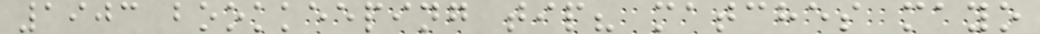1903 bookkeeping tip? matches mayo
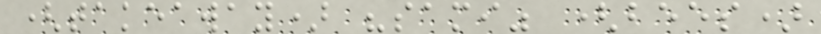(takeaway) "sami" (bees)
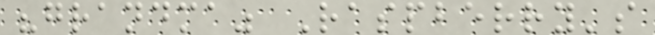"grandma" Raspberry's
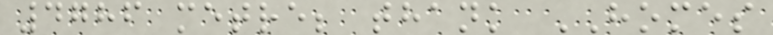4786 metre; thank HOMES
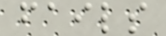fails
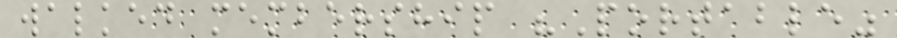walked membership "Portable"
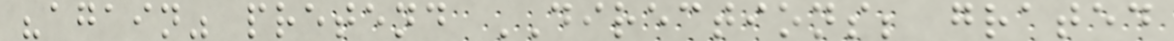"again" pretend DIRECTIONS; grated
